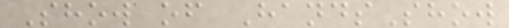Show of HandsShow
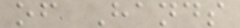of Hands
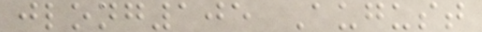jlong105 August
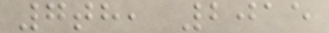7th, 2015
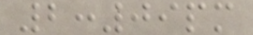2:09pm
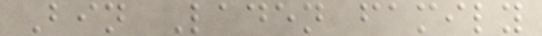Bin Laden family
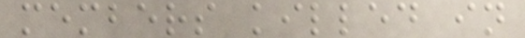members killed in
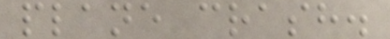plane crash.
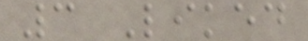3 Liked
